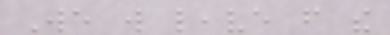We will leave from the
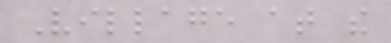Village at the
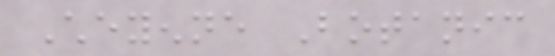Cheyenne Botanic
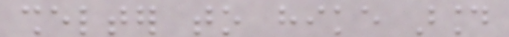shelter to hike around
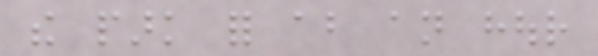the park for about an hour
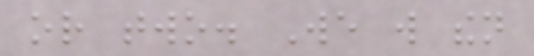or two. We will then
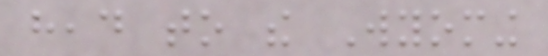head to the Wyoming
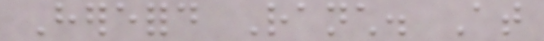Hereford Ranch. At
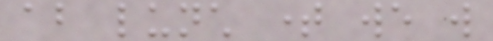about lunch time we will
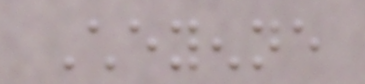Cheyenne
